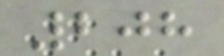208
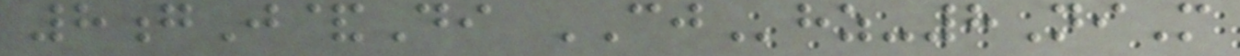8gJ&Di CJhz-8NiM
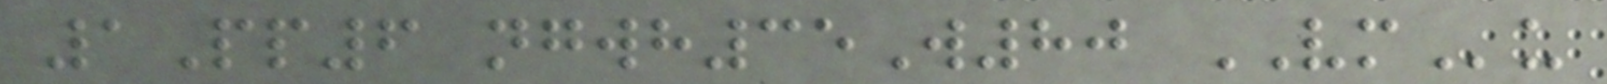1Pp6 ngwh35W80 VMu
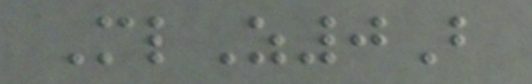MlZ0B
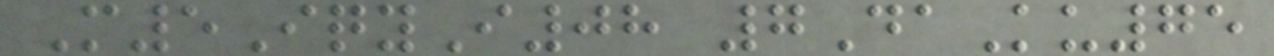M5IqyI08 7DaKu75
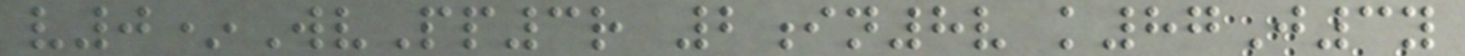v0*WvPp3r 2in8v k87J3y
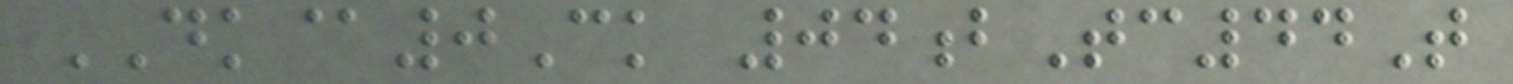DK@0Ck 04bTc44T
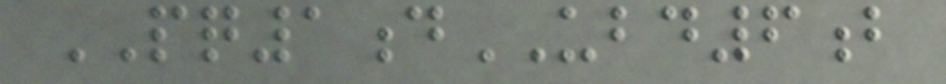PQ1dUBD6b
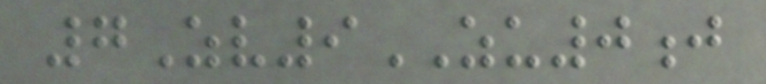7Zv9ZU0j
